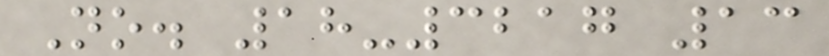No. 18-3217 13
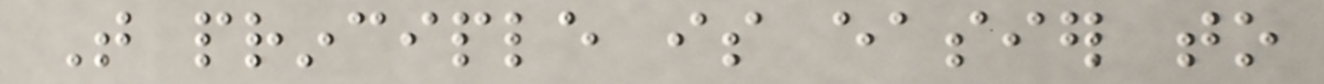That principle is easier to
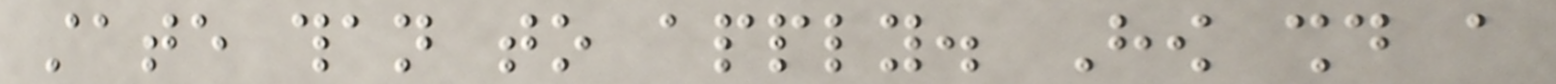state than to apply. How should a
